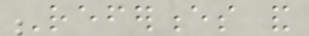References and
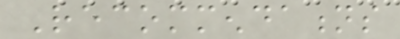Recommendations
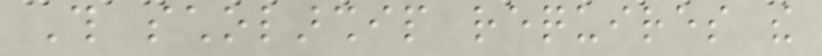This scholarship requires the
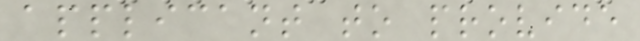applicant to provide
